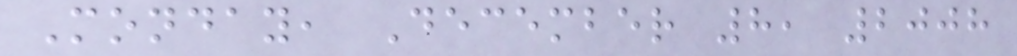Monday, December 8, 2008
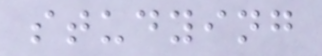studying
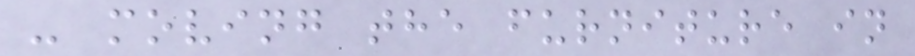- moving the furniture in
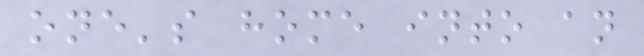one's home into an
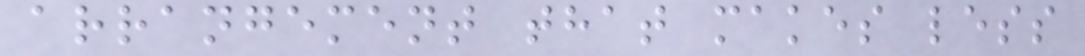arrangement that makes less
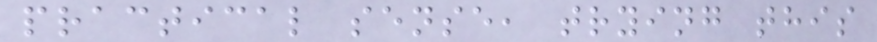practical sense, trying this
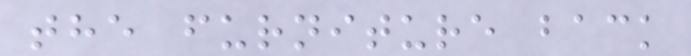the furniture back
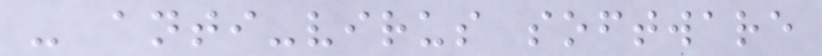- anti-virus software
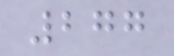277
